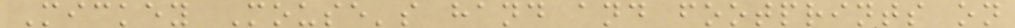Mickey Mouse's hand and footprints on
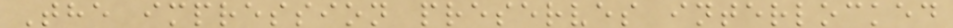The impression preserves interlocked
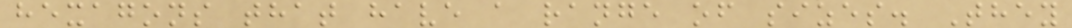hexagons that have a range of sizes. They
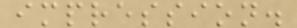impression.
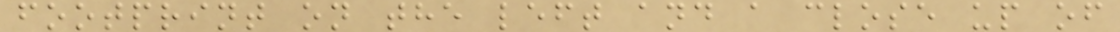footprint on the left and a close up of
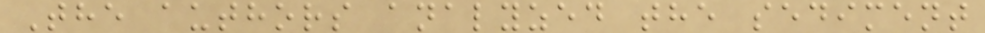The authors analyzed the sediment
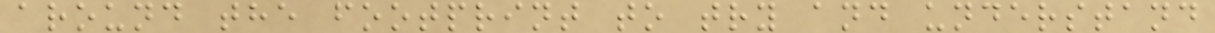around the footprint to try and understand
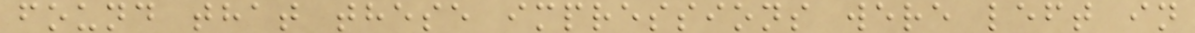found that these impressions were left in
